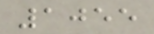1055
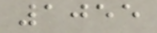1055
